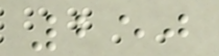250
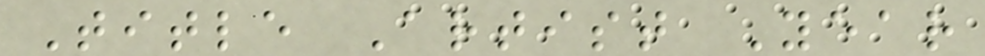Title Artist Year
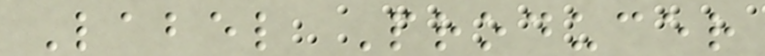Label Producer
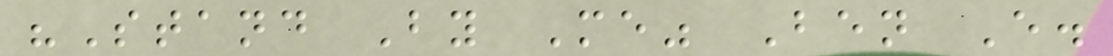"Stand By Me" Ben E.
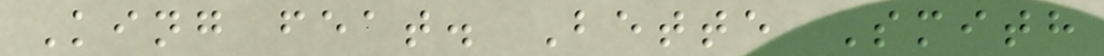King feat. Bette Smith
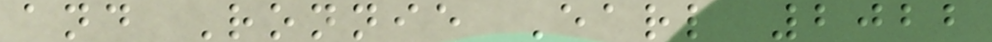and Ronnie Earl 2022
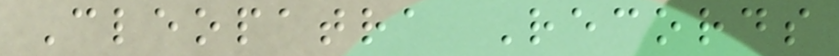Cleopatra Records
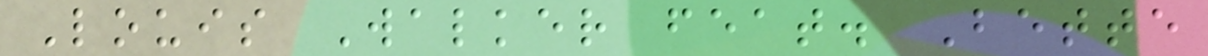Louis Walker feat. Bette
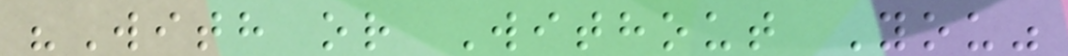"With or Without You"
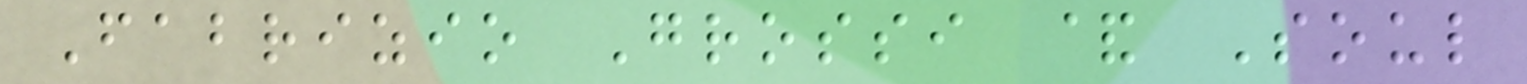Fabrizio Grossi & Soul
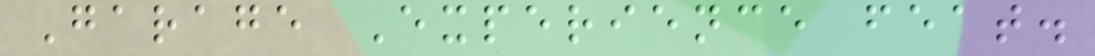Garage Experience feat.
